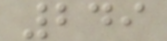249
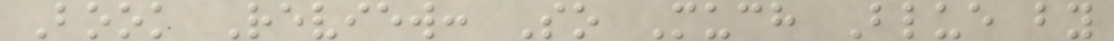Book Review: So Much Blue by
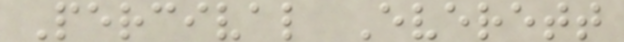Percival Everett
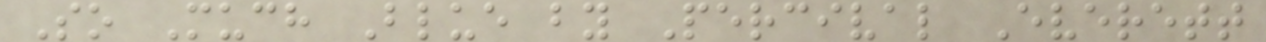So Much Blue by Percival Everett
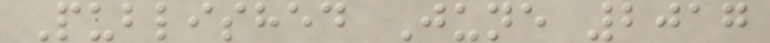Published June 2017
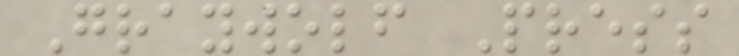Graywolf Press
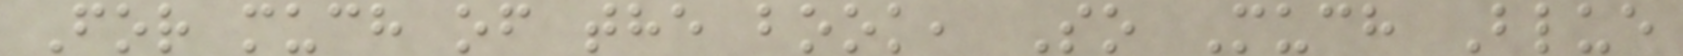For much of the book, So Much Blue
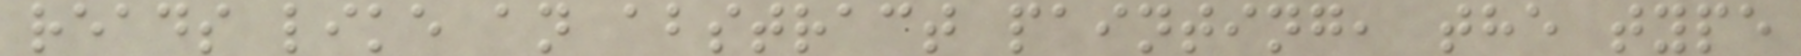reads like an abstract painting, the type
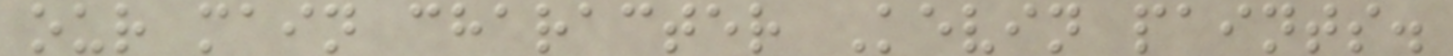our main character Kevin paints.
